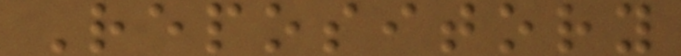Repository
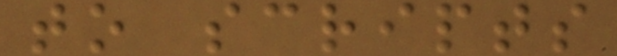to scripts
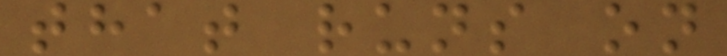that runs on
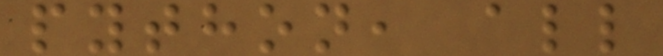python, all
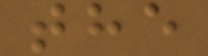the
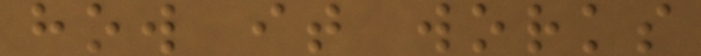how it works
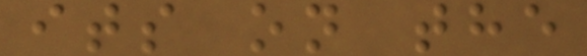its on the
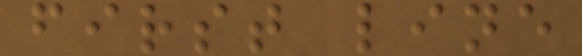first line
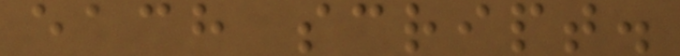each script.
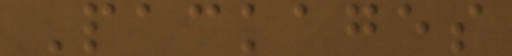Packages
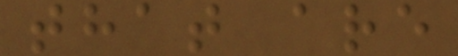that are
